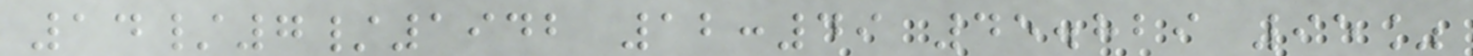14/7/1942 12:49 45.829 95%
